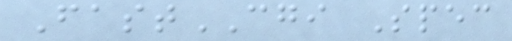FastCGI Spec
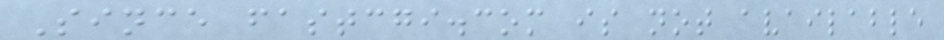Since fastcgi.com is not available
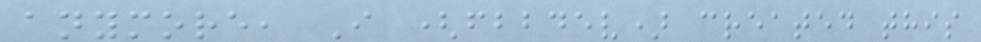anymore, I (fbbdev) created this
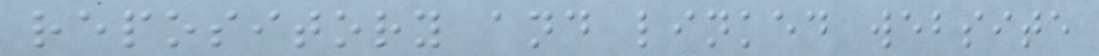repository and linked website
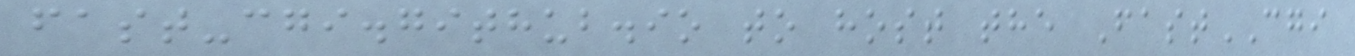fast-cgi.github.io to host the FastCGI
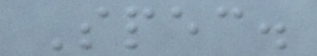Spec.
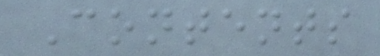Contents
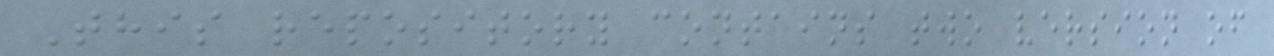This repository contains two version of
